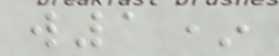w1*
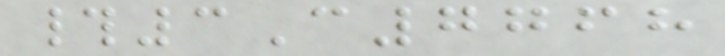#3C7768
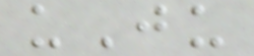uJu
